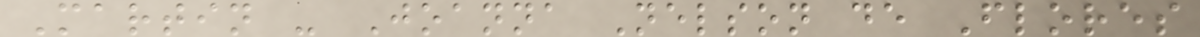Martin - Joanna Nelson de Flores
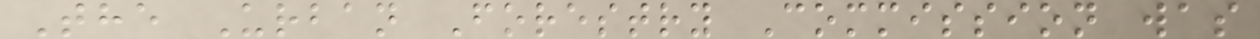The Urban Forestry Commission was
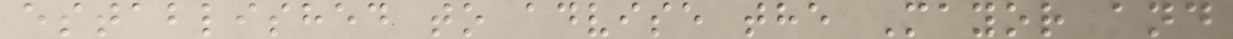established to advise the Mayor and
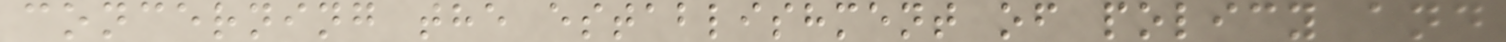concerning the establishment of policy and
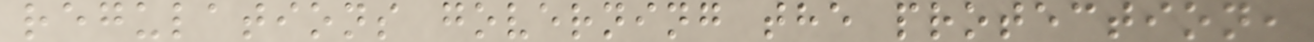regulations governing the protection,
